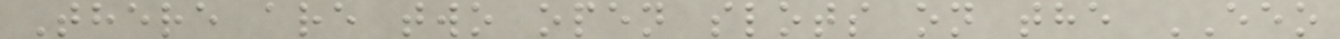There are two open slots on the EEO
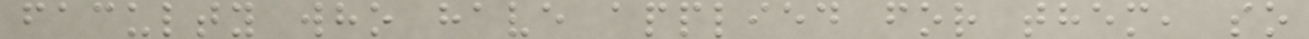faculty who have applied for them, so
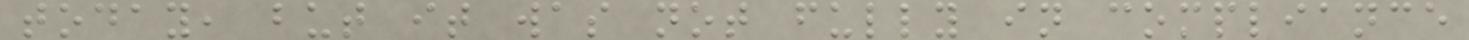today, but it was not fully in compliance
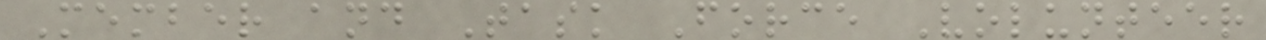Member and Task Force Volunteer
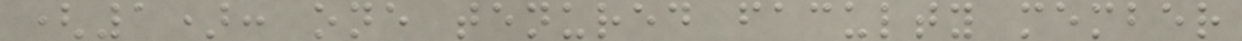(1): one tenured faculty member
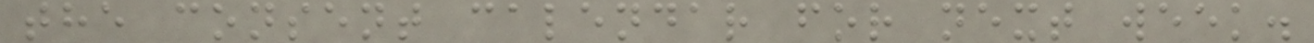the consent calendar for next week.
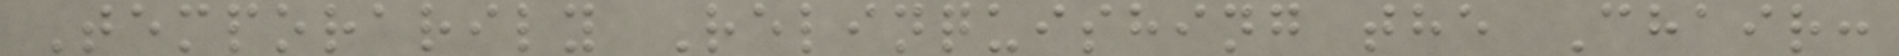Temporarily Relinquishing the Chair:
